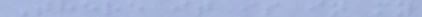There it is in my
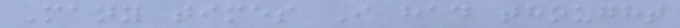Many times I had thought
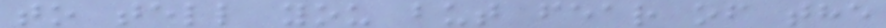to tell you but fear of the
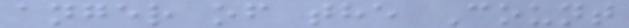anger of the Count
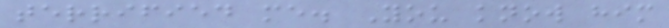terrified me. You know him
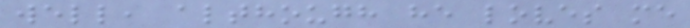well, although he loves me
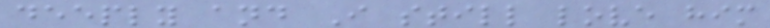deeply and I still love him
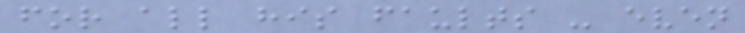for all his faults - even
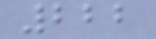222
